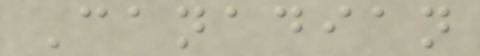Canadian
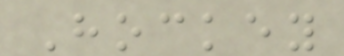Hockey
